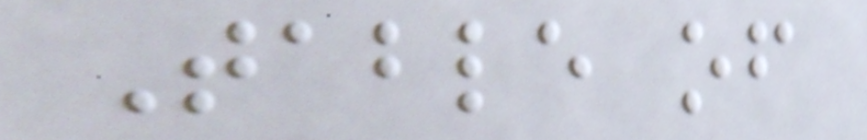Table of
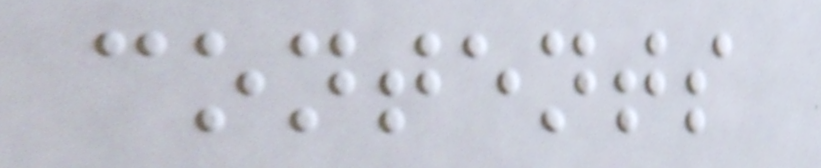contents
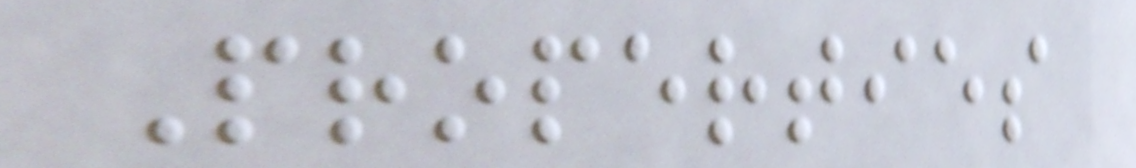Properties
